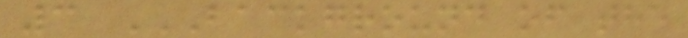3 BACKGROUND OF THE
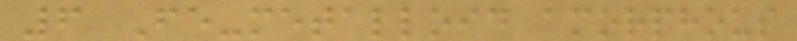6 Fe-metalloid amorphous
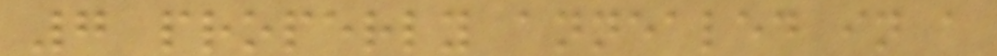7 properly annealed in a
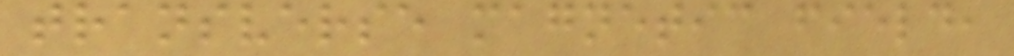transverse magnetic field,
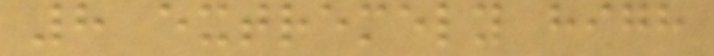8 extremely high
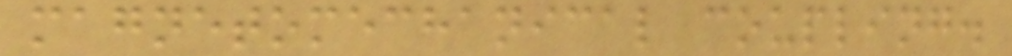magnetomechanical coupling.
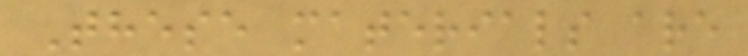These materials are
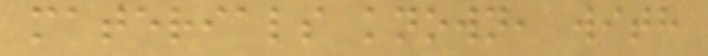materials known, with
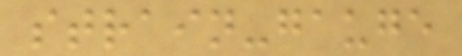strain-gauge
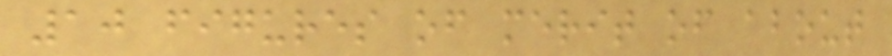10 figures of merit of about
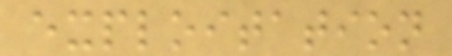exploitation
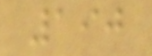190
